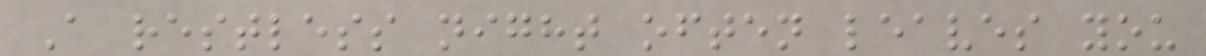A restless night often leaves you
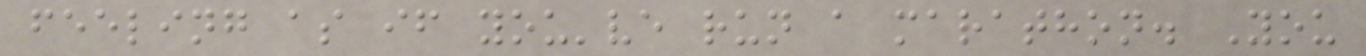feeling as if you've run a marathon. You
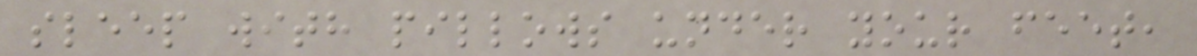sleep with pillows under your feet,
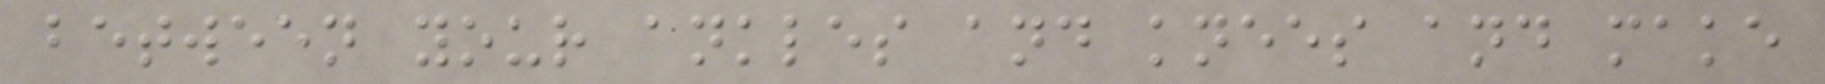between your ankles and knees and make
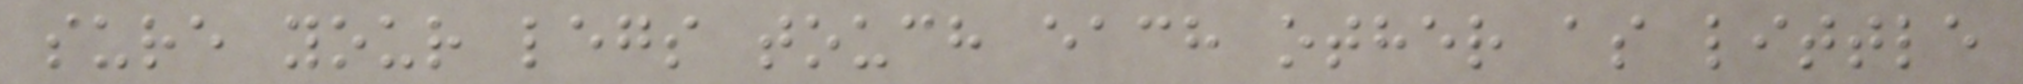sure your legs touch each other as little
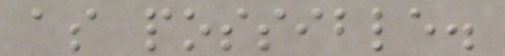as possible.
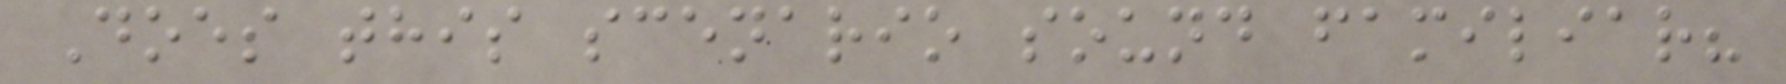Does this scenario sound familiar?
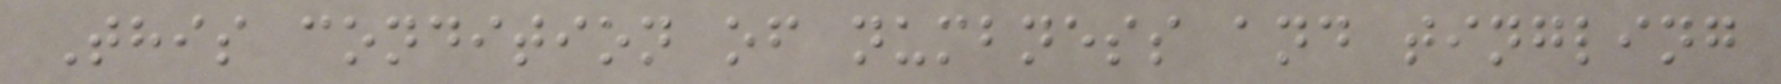This condition of numbness and tingling
